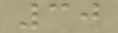30
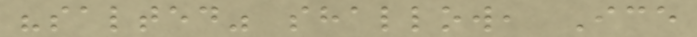"salted" shallow, Ice
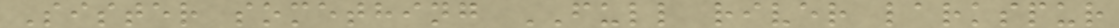Sister something FULL river larkspur
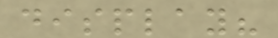display?
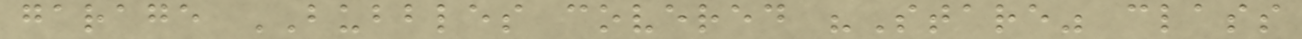garage BUBBLES covered "Stare" class
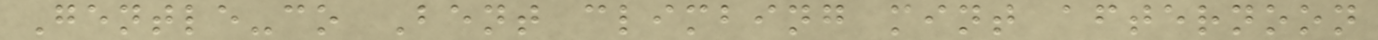Gentle-co Bent climbing mint afternoon
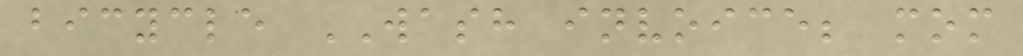bicycle WASH invoice; mom
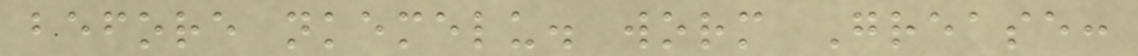before nkemelu. worm Grease:
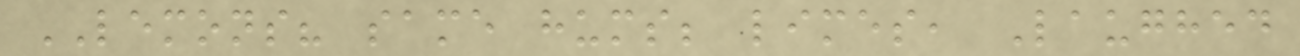LEMONS? same hums; limes, Laughed
